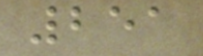251
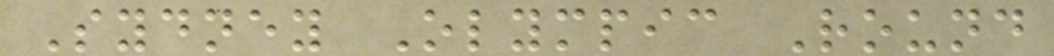Sydney Olympic Round
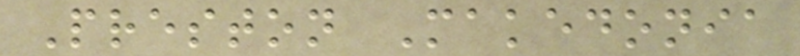Preston Makedonia
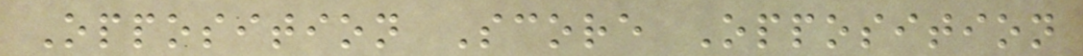Opposition Score Opposition
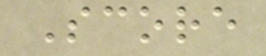Score
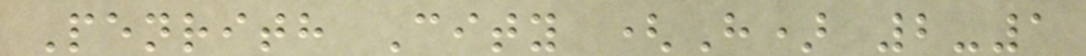Penrith City (H) 2-1
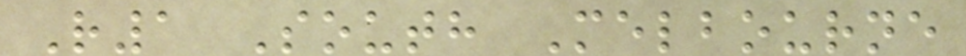R1 South Melbourne
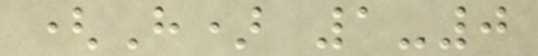(H) 1-0
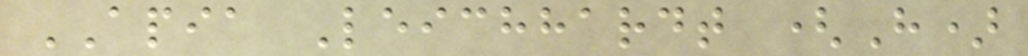APIA Leichhardt (H)
